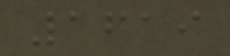1619
